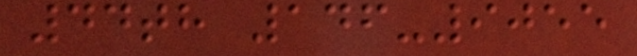44th 146-9055
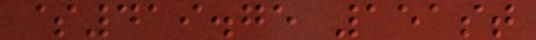$419.75 151st
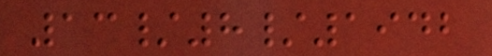13/8/1942
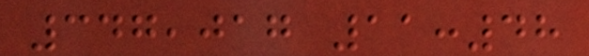347,017 11:48
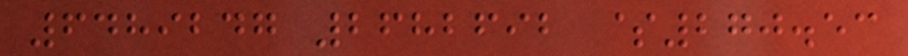6489247 2682692 $270.53
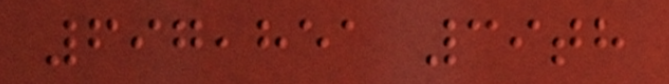697,851 39th
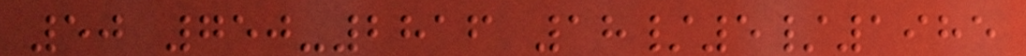50 750-2816 18/5/1985
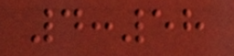4:58
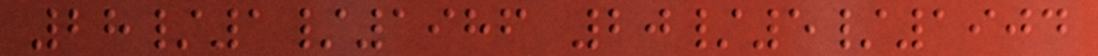28/1/1986 20/5/1904
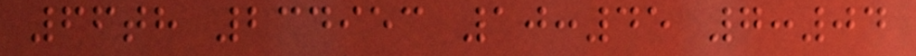66th 234953 10:45 7:04
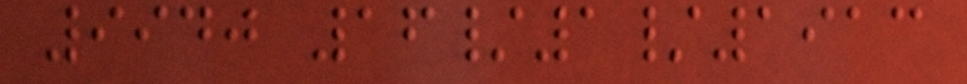9940 16/1/1913
